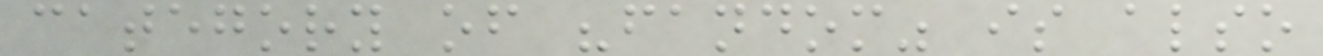category of "fandom" is also
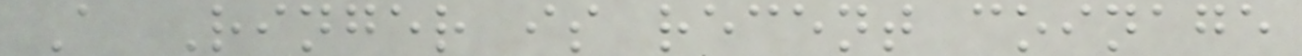A Ringer is recent coinage
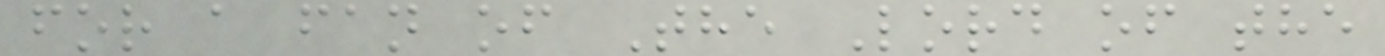for a fan of The Lord of the
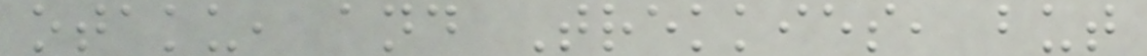otaku, and Trekkies, but
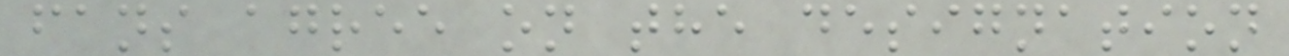fans agree on the designation
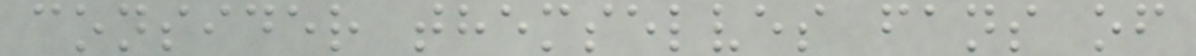consider themselves fans of
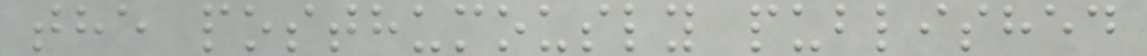the posthumously published
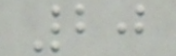20
